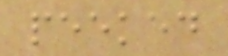peeked
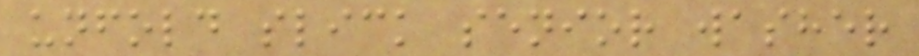unfold slick senior washer
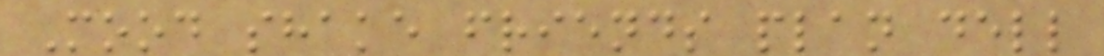Mood shake friends plan dell
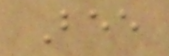Bee
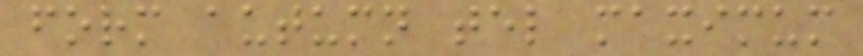form autumn tel maximum
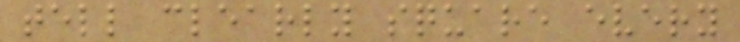tell clearly square every
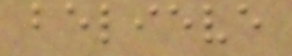believe
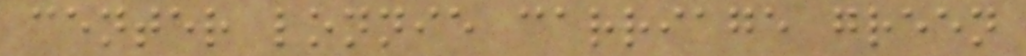center lonnie carriage green
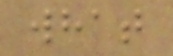what
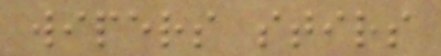wipers stirs
